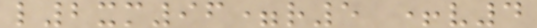l2xm96=r5 +v4
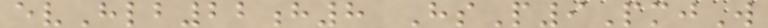evHlb22h8 HsP9PmjW
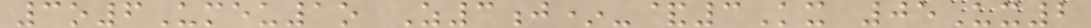3o6Umeu1o Z3j*-&3Kx 05Ux2
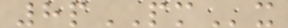8pPMx
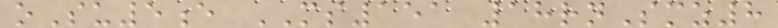oSu5e MS151 18rnSmz8
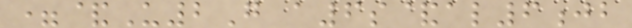=&U2G a6s&al6jb
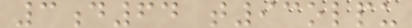3d64 t93olpu
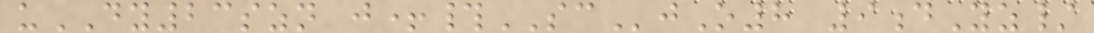uDY23szn j+#SCjO8 9dYz/
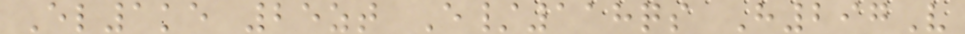El1ke 25zt E/118qs H297V
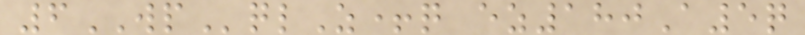6WPqlZ+q ez180A5q
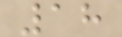18
